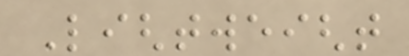Lightweight
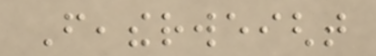Featherweight
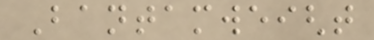Bantamweight
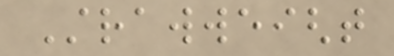Strawweight
